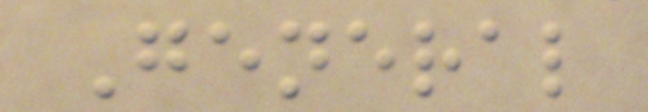General
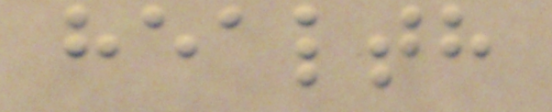health
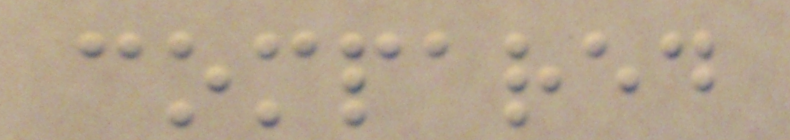compared
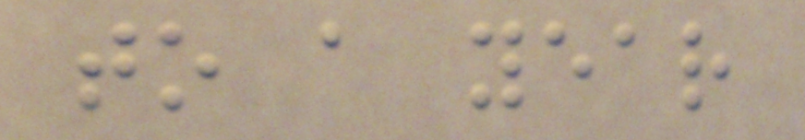to a year
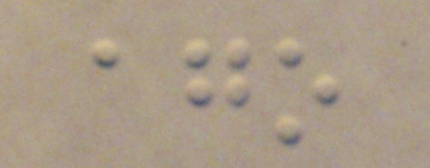ago
